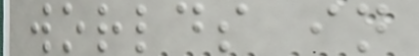worlds in
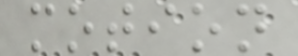motion
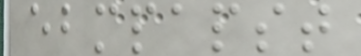ebmpapst
